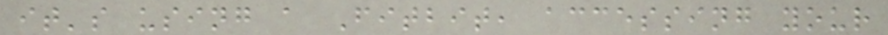it's using a Fitbit, accessing your
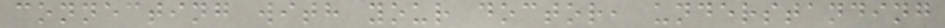connecting with your doctor, understanding
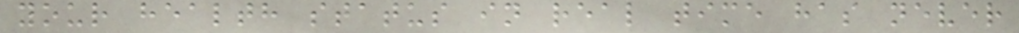your health status in real time has never
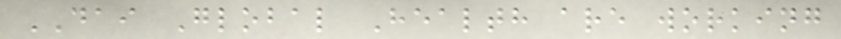DAI Global Health are working
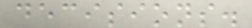decisions.
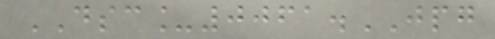DSC_0061.JPG
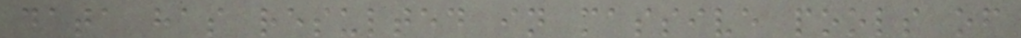data has resulted in massive pools of
